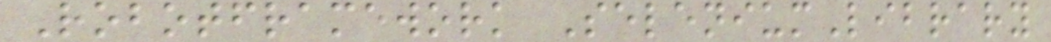Robotframework SeleniumLibrary
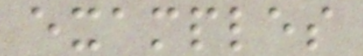examples
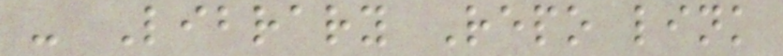- Library Repo link
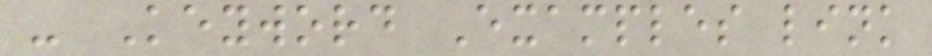- Keyword Examples link
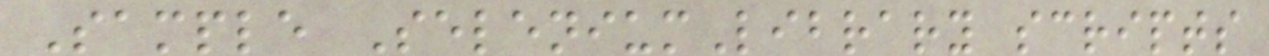Sample SeleniumLibrary scripts
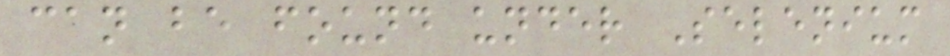can be found under Selenium
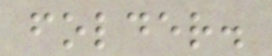folder.
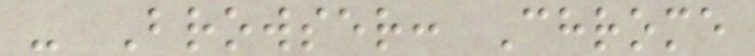- Browser: Chrome
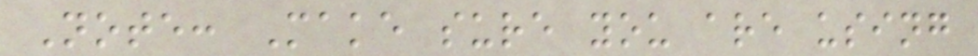Note: Make sure you are using
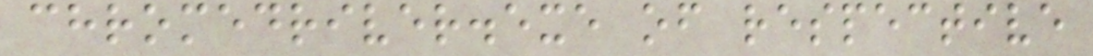chromedriver.exe of respective
